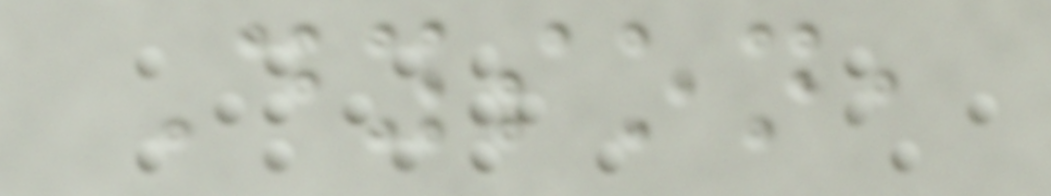Dyson,
